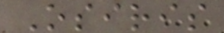Osiris
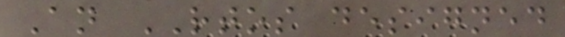An RTOS designed
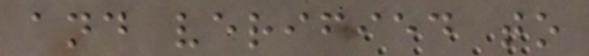and verified to
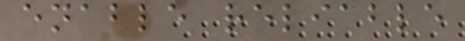enable reliable
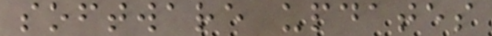software updates
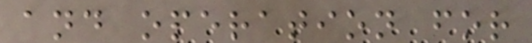and operation for
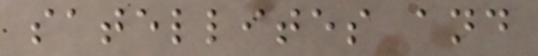satellites and
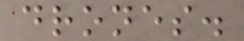drones.
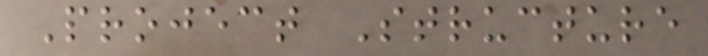Project Structure
